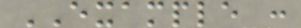EXAMPLE :
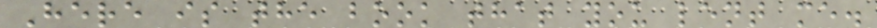Here is the book that you lent me.
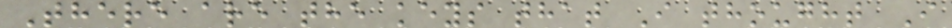There are the keys that I thought I
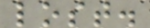lost.
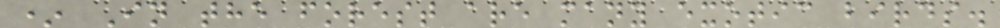* In the forest are many exotic birds.
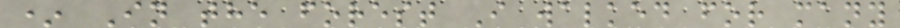* In the forest I walked for many
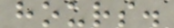hours.
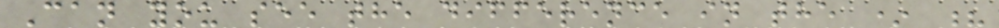Can you see the difference in the * ?
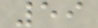59
